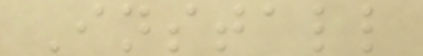Install
